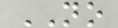NO
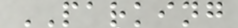PARKING
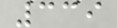339
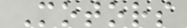Motors
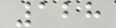128
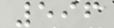596
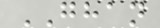GHAN
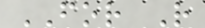FOR R
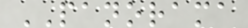PANORAMA
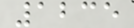1235
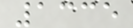1335
